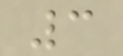3
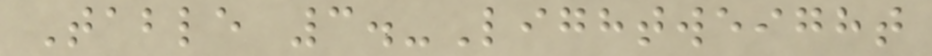Table 3.-Lightweight
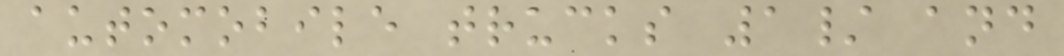automobile trucks 1/ and
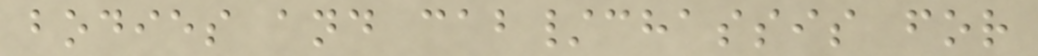bodies and cab/chassis for
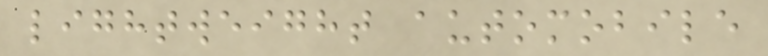lightweight automobile
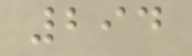294
